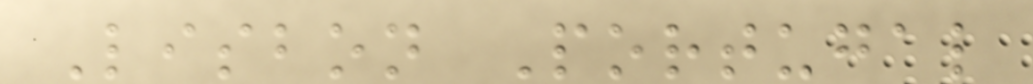Lisbon Portugal
